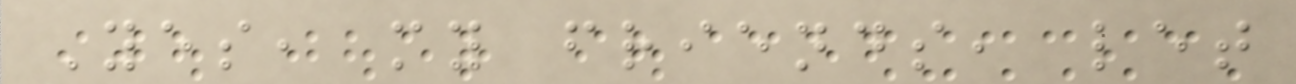Yes, my friends, let
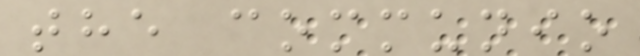the communio
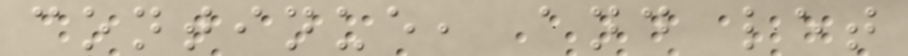continue, and let
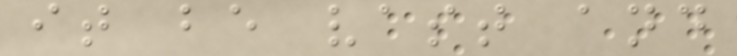it be vast and
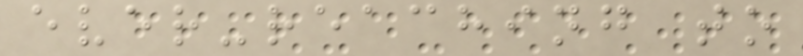ever-reaching to
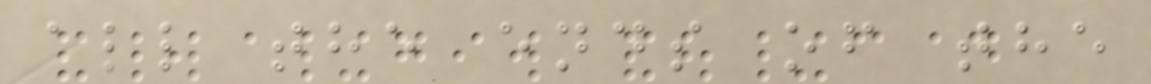all the ends of the
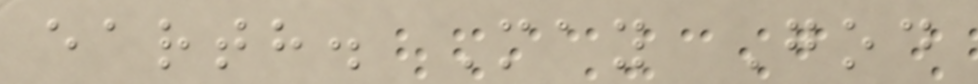earth. May God
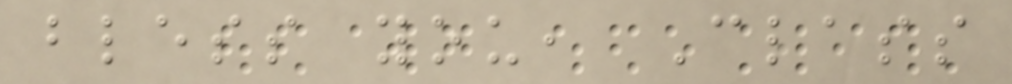bless you, Class
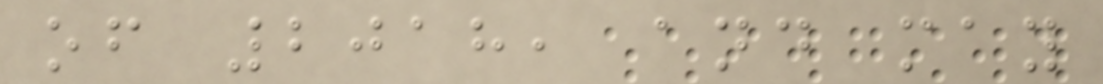of 2018, and may
